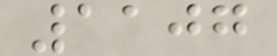1107
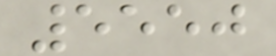5550
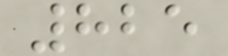825
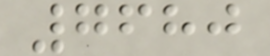7680
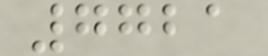7721
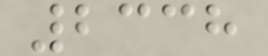2338
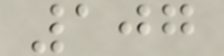107
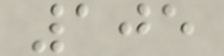105
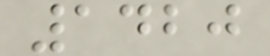1420
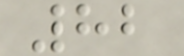82
